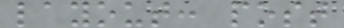layout: post
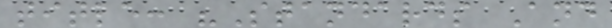title: "Standards And
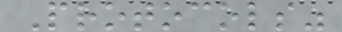Protocols"
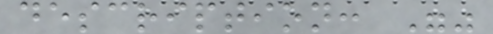description: ""
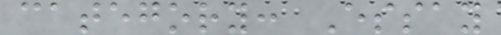category: Essay
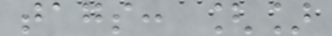tags: []
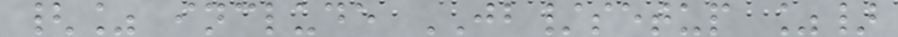{% include JB/setup %}
